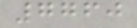7760
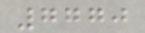7770
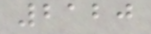2120
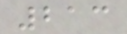213
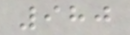980
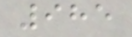985
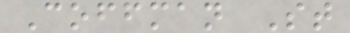Coffman St
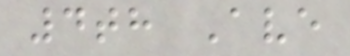4th Ave
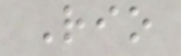Rio
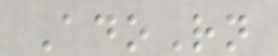AdoRn
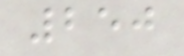250
